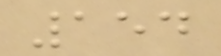154
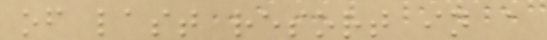of last resort in a
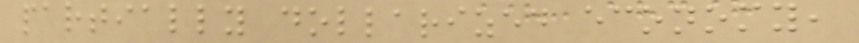partially dollarized economy,
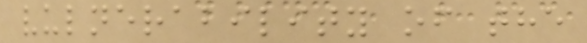vulnerability of the
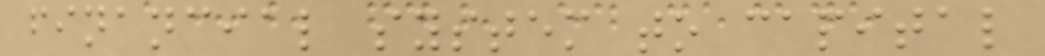financial system to capital
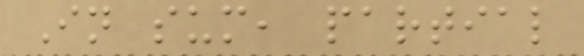In sum, partial
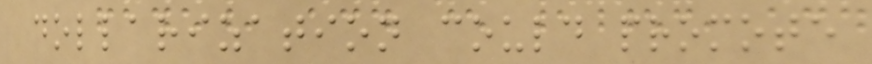dollarization could promote
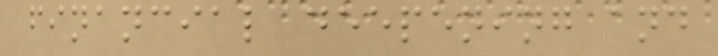financial deepening and
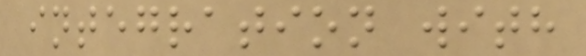integration with
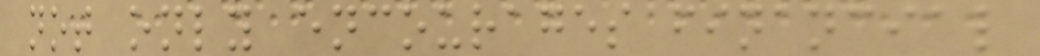not only encourages financial
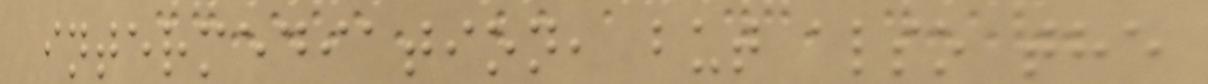intermediation, but also the
